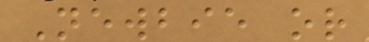Newbie or
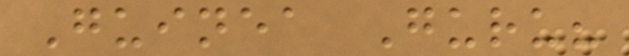Guinea Guru?
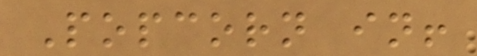Popcorn in!
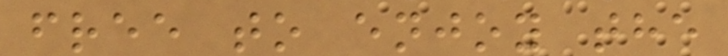free to enjoy the
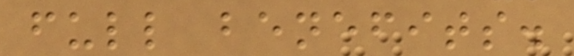full benefits.
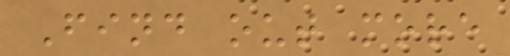Find out more
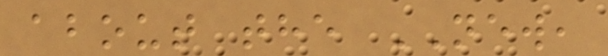about the NEW,
